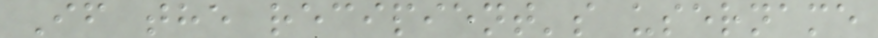If the recipient's username
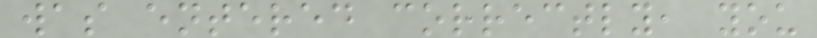was entered correctly, you
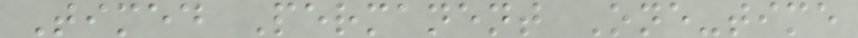Timed Permanent One-time
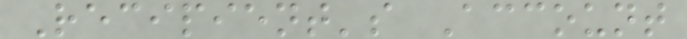Recipient's Account
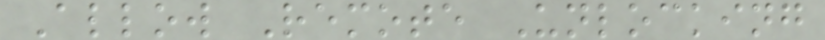Allow Remote Unlocking
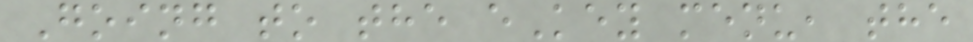Going to the eKey menu, the
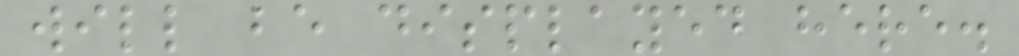will be displayed here.
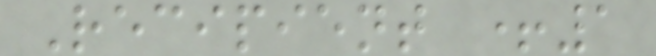Recipient +1
